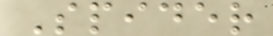Spider
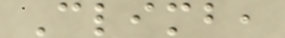Climb,
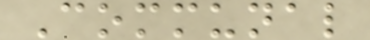Communal
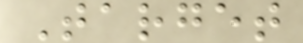Target
